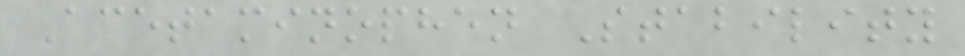Acetaminophen Stability
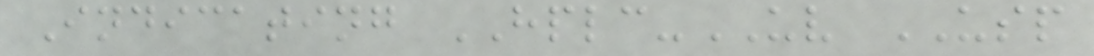Indicating HPLC-UV USP
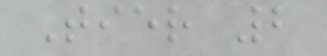Tier 2
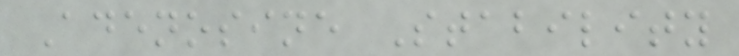Adenosine Stability
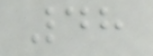48
